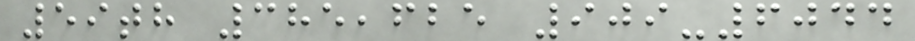59th 385,625 909-6044
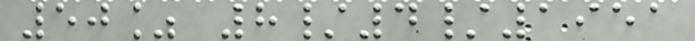50% 8/4/1951
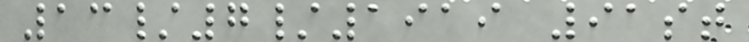13/7/1919 91st
